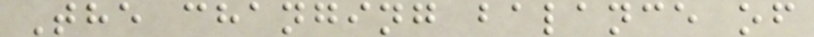The changing balance of
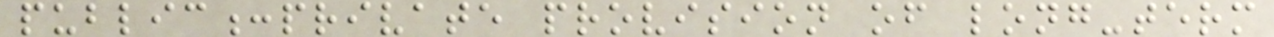public:private provision of long-term
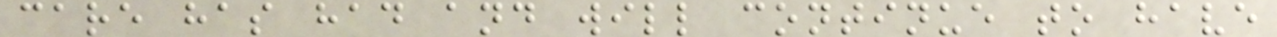care has had and will continue to have
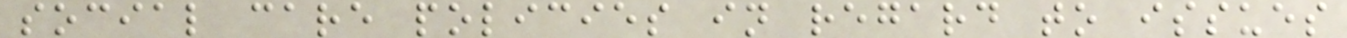social care policies in regard to issues
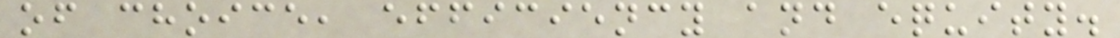of choice, efficiency and equity.
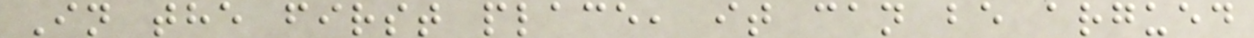In the first place, it can be argued
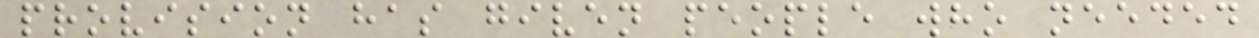provision has given people who needed
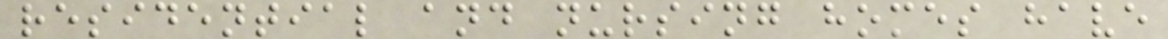residential and nursing homes have
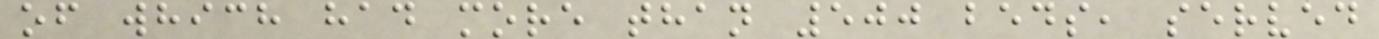of which had more than 500 beds, served
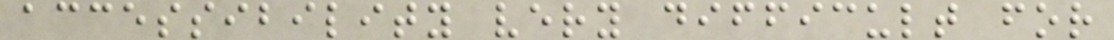accessibility very difficult for
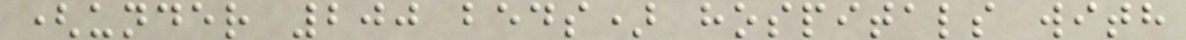(under 200 beds) hospitals with
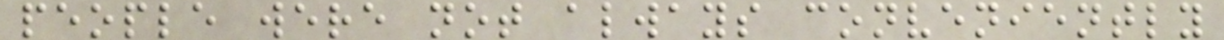people were not always conveniently
